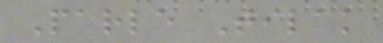Parle Tilak
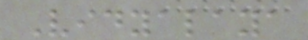Vidyalaya
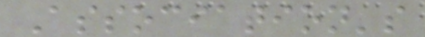Association's
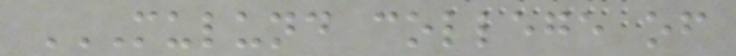MULUND COLLEGE OF
